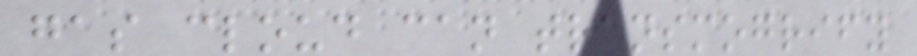gas cloud can transmogrify
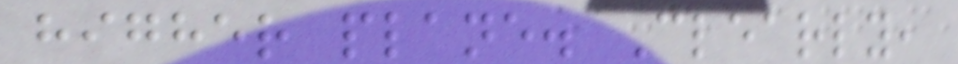higher plane. Clearly,
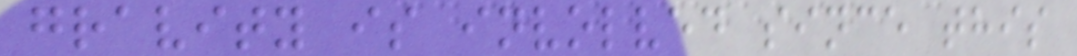gravity is involved since this
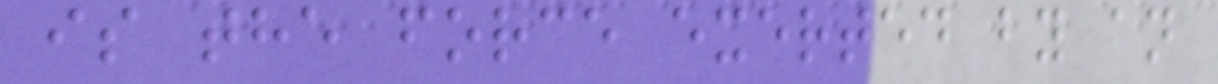is the force exerted by an
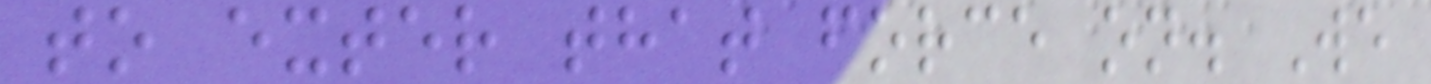to exter that force on. We
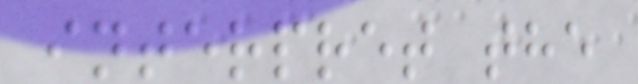interpret the
